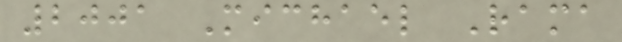2001 Michael Rama
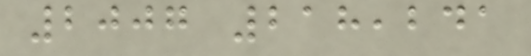2007 218,241
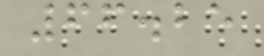66.25
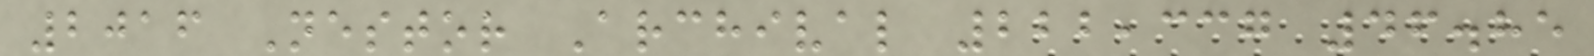2016 Nestor Archival 222,337 46.85
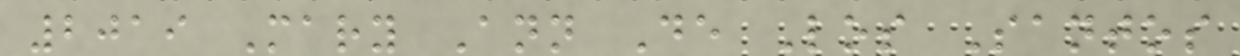2019 Mary Ann De Los Santos
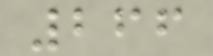266
